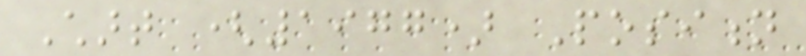Chart (1977) Position
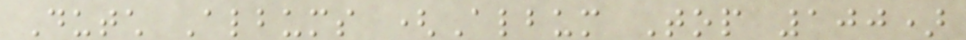Dutch Albums (Album Top 100)
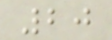20
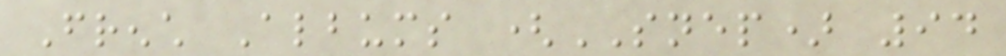French Albums (SNEP) 94
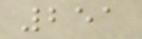251
